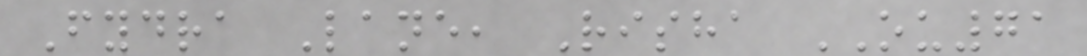Fydra Lane, Risha OU71
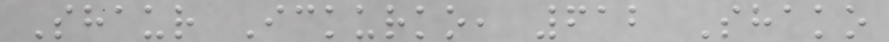Shaur Ickurko, 612 Shako
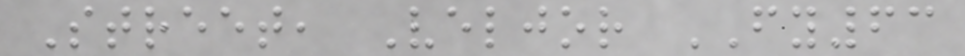Street, Veljor FY63
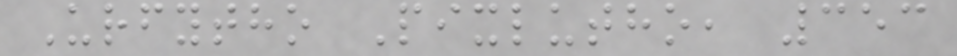Urfytho Pixlutho, 353
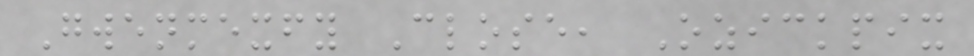Gwenmexfy Close, Ozickpix
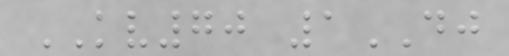KV70 1DJ
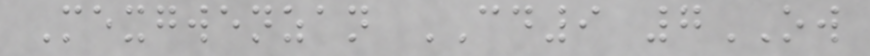Mexgwenzan CD9 7OW
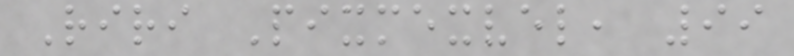Riri Pixmexvel, 99
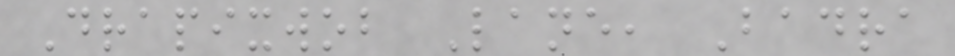Drapixwob Lane, Badra
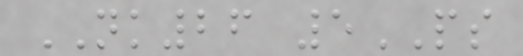NK26 5PS
